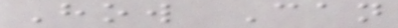How Can
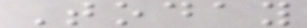Today
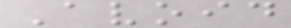Avoid
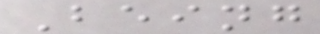Being
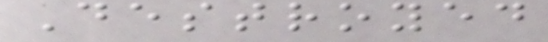Destroyed
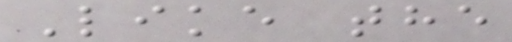Like the
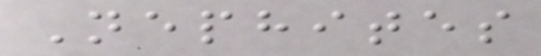Nephites
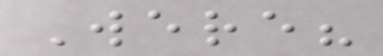Were?
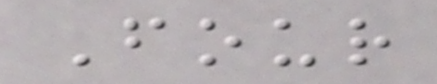Four
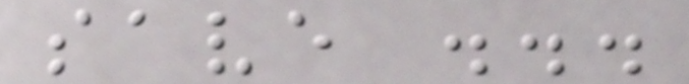save ...
